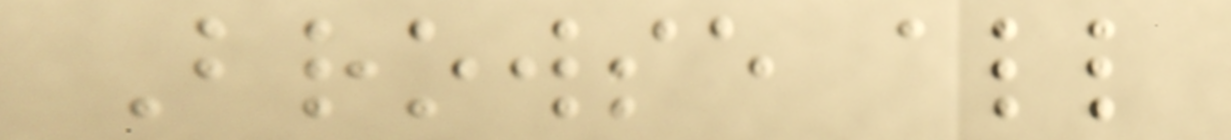Browse all
